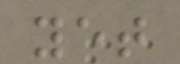yet
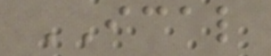ICAL
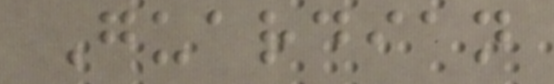Guardian
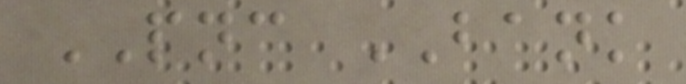PNC BANK
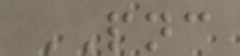PNC
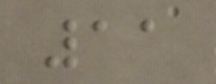11
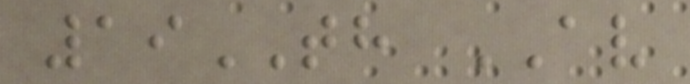19TH AV
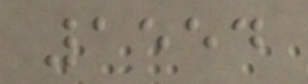1554
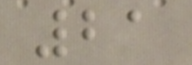21
